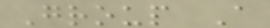Group A
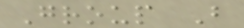Group B
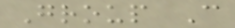Group C
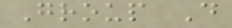Group D
